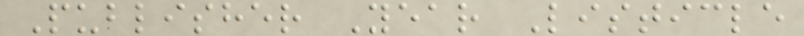Publisher Year Listicle
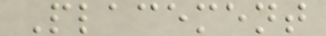Placement
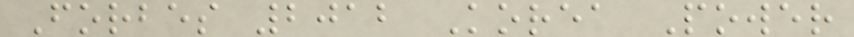Forbes 2012 Korea Power
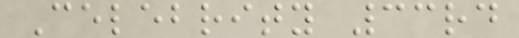Celebrity 33rd
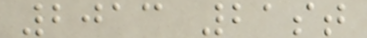2013 21st
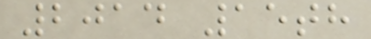2014 15th
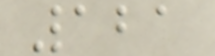121
